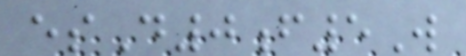esD0f5W
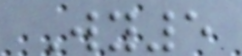Wy5
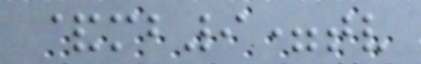&mb9=tv
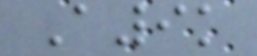A9k
